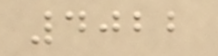4022
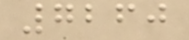7260
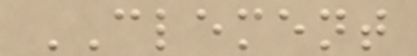CLEMENT
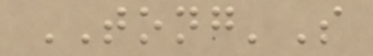TONG'S
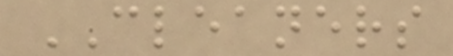CLEANERS
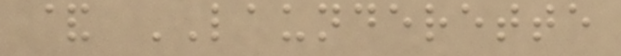& LAUNDERETTE
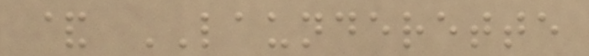& LAUNDERETTE
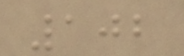102
